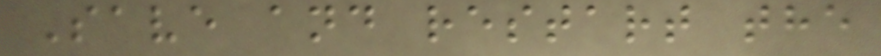Save and restart the
